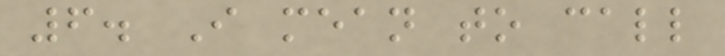6. I mean to call
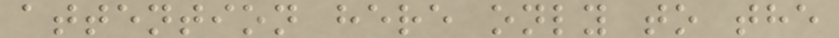attention here only to the
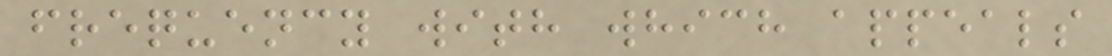frequency with which appeals
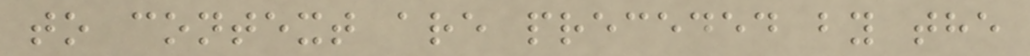to context are preceded by the
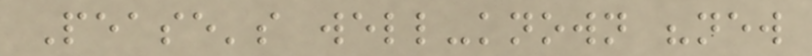Pease's well-known "new
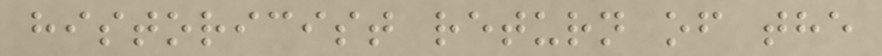historicist return of the
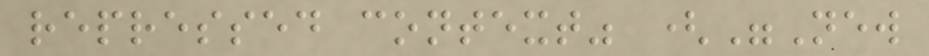repressed context" ("New
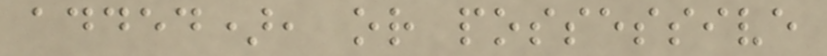added), or possessive
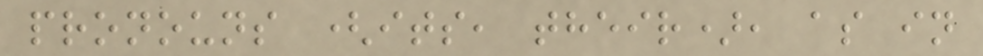pronouns (its, their), as in
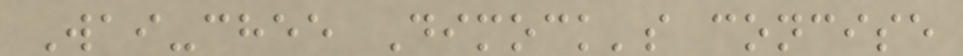Wai-chee Dimock's concise
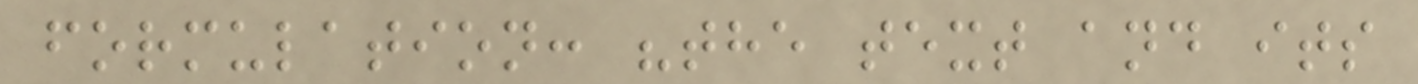formulation: "the text and its
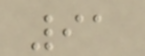91
